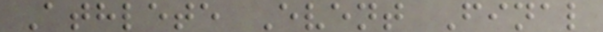Athlete Event Final
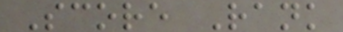Score Rank
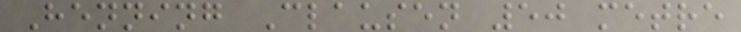Henning Clausen 50 metre
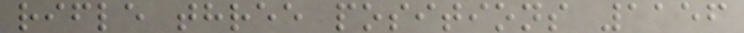rifle three positions 1156
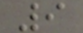9
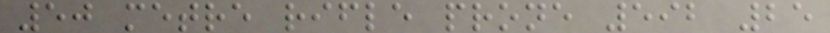50 metre rifle prone 592 25
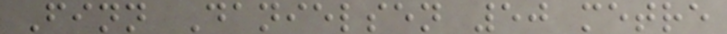Finn Danielsen 50 metre
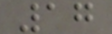17
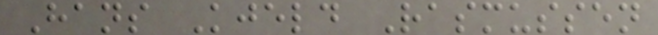Hans Kjeld Rasmussen
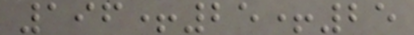196+25+25
